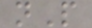nP
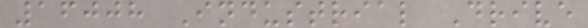16008 Industrial Drive
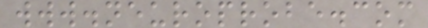www.neuroprobe.com
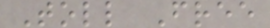Toll Free
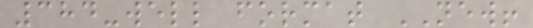384-well format NEW!
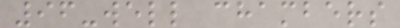96-well chambers
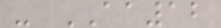- AA12
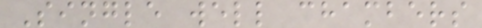Single well chambers
